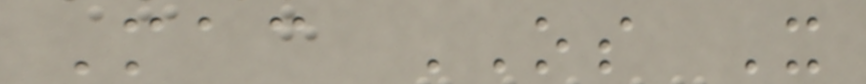Mac OS X
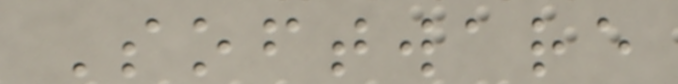Software
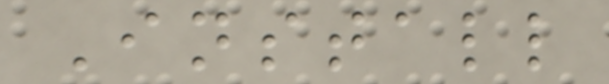Install
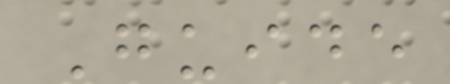Guide
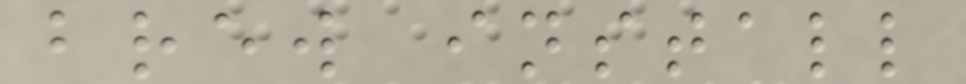brew install
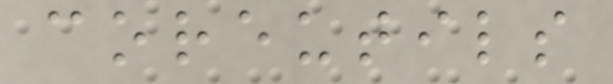coreutils
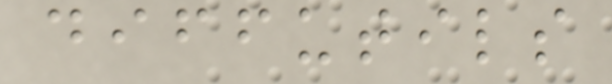diffutils
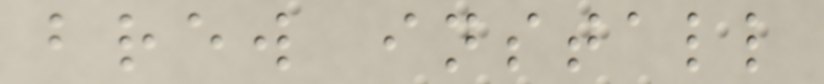brew install
